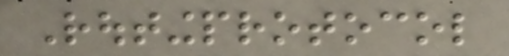Routingprotocol
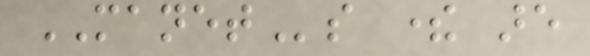MANETs there are
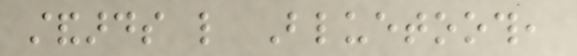standards like Bluetooth,
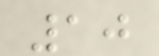10
